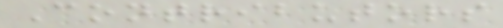Contributors
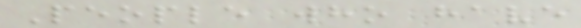People who have
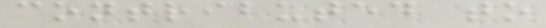contributed to
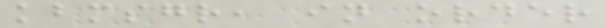kbmsgr, in order
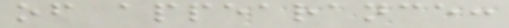of appearance:
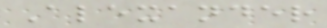Alexander
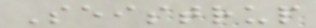Seistrup
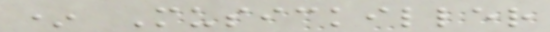* Musickiller
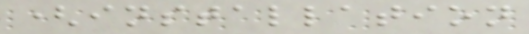(installation
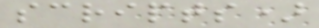scripts)
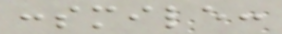:smile:
